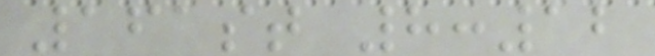161st 8:12
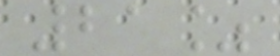21%
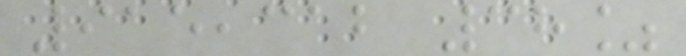915,312 38%
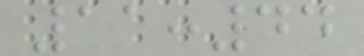11:44
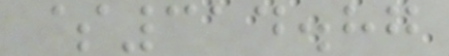$314.87
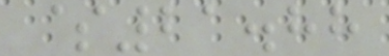$21.88
